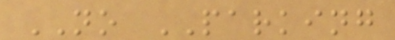NO PARKING
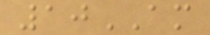10AM
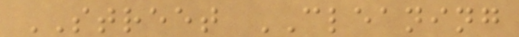STREET CLEANING
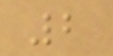2
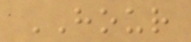HOUR
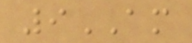9AM
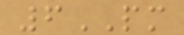6PM
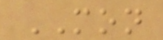MON
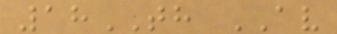18TH AV
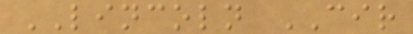LINCOLN CIR
